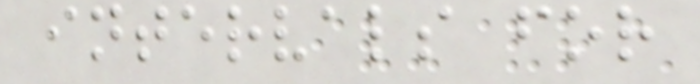intervals for
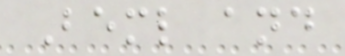Beml and
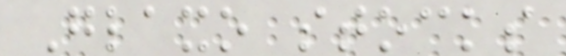Glaxo stocks
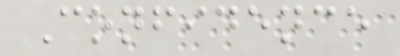Confidence
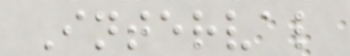Interval
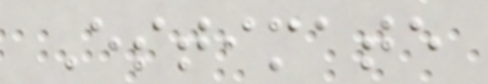Estimate
